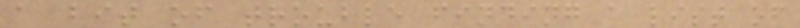a bit of trouble finding a list of
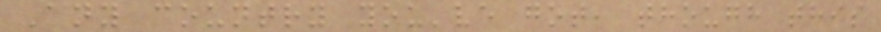Any country you've got, though this
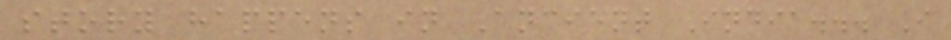story happens in Ancient India... I
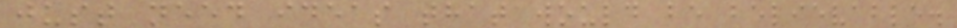just need ideas that would be believable.
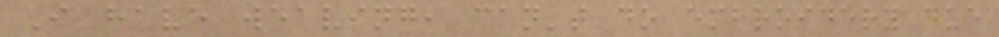I have weaving, can't do embroidery due
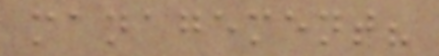management?
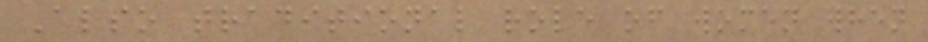Also traditional role of women when
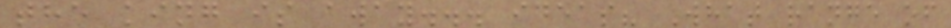the king is away... ideas? What range of
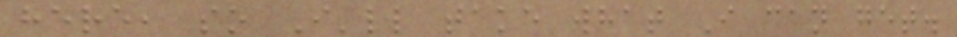here, so I'll take what I can get.
